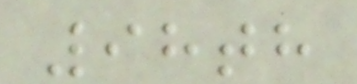98th
